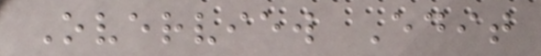Overview Edit
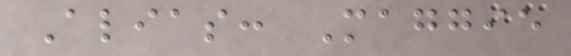Alias: Maggie
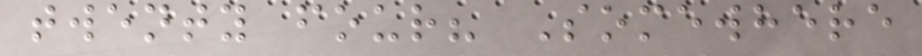twenty four? Somewhere
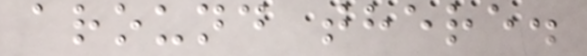around there.
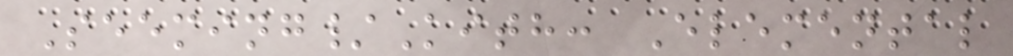Seeming/Kith: Elemental
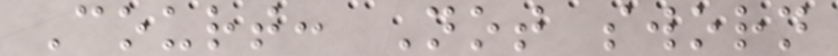Court: Not sworn
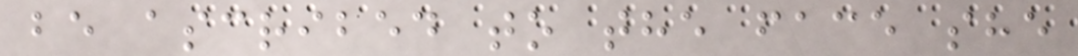be ascribed to the face she
